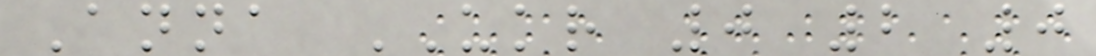Anna UKR 0 2 0
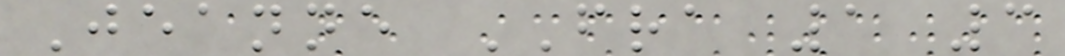Jeanne FRA 1 3
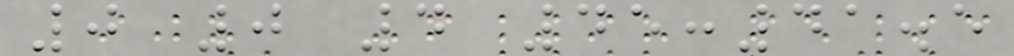0 0 4 45:41.5
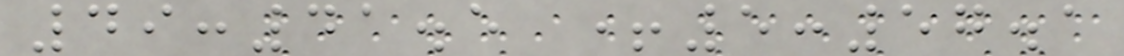49:41.5 +5:57.1
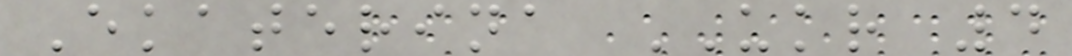Ekaterina UKR 4
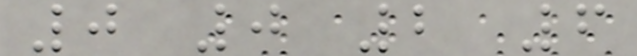0 0 2 6
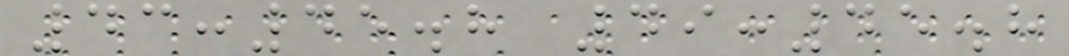43:45.8 49:45.8
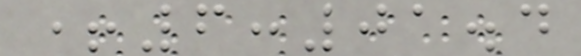+6:01.4
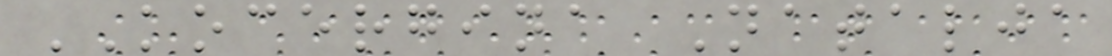KOCERGINA Natalja
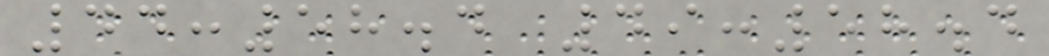44:58.4 49:58.4
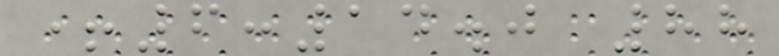+6:14.0 88
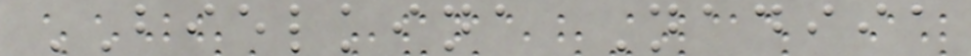BIELKINA Nadiia
